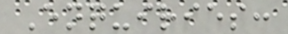Enquiries:
